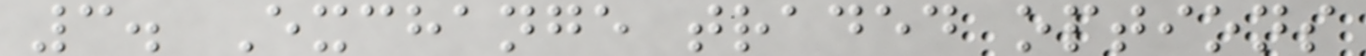3. Exchange traded options
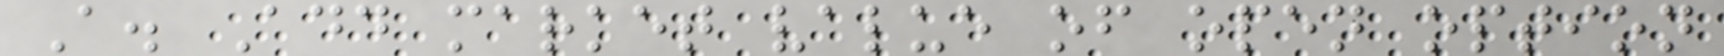A. Add market value of open option
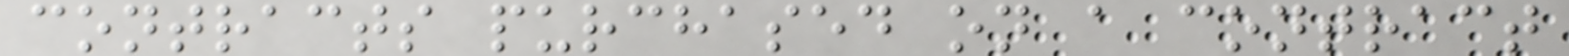contracts purchased on a contract
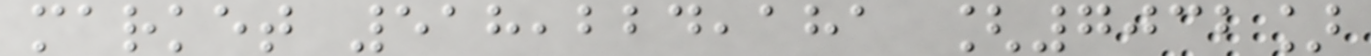market 518,224,181 [7032]
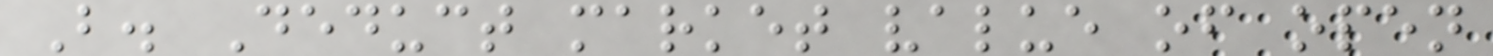B. Deduct market value of open
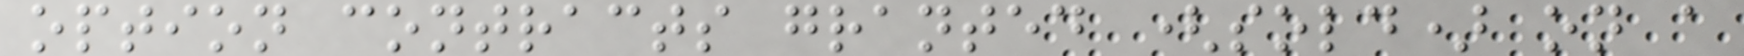option contracts granted (sold) on a
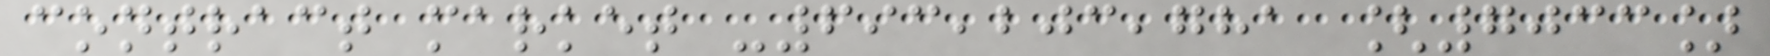contract market -693,203,781 [7033]
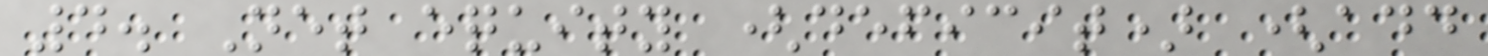4. Net equity (deficit) (add
